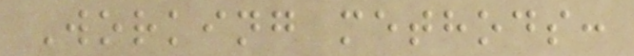Working methods:
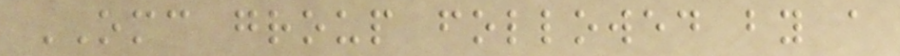OMC group followed by a
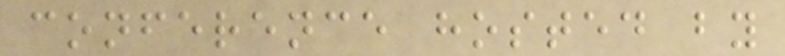conference hosted by
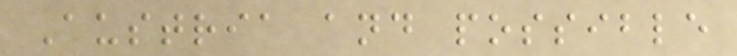Austria and possible
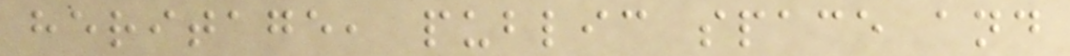heritage, public space and
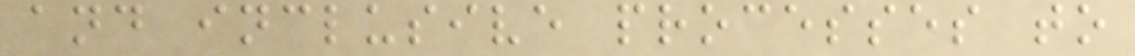and inclusive processes to
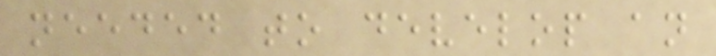needed to develop an
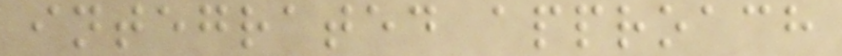integrated approach
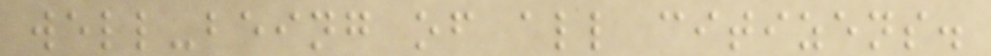well-being of all citizens.
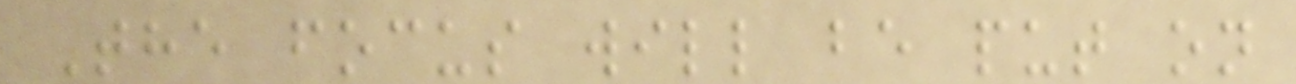The focus will be put on
